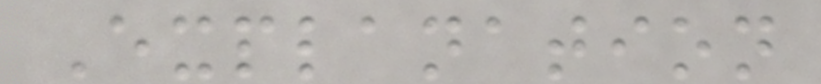Explanation
